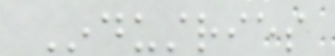Industries
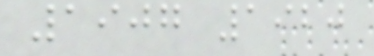1907 1920
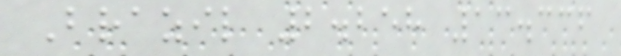Brazil 2.258 13.336
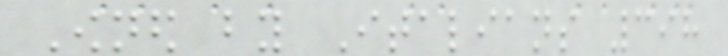Owned by Italians 398
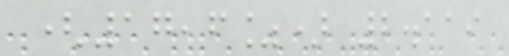(17,6%) 2.119
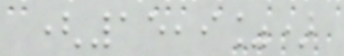(15,9%)
